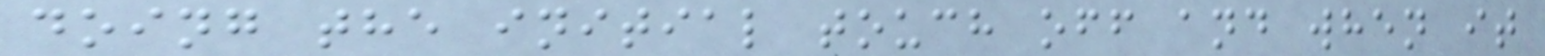doing the initial touch off and when it
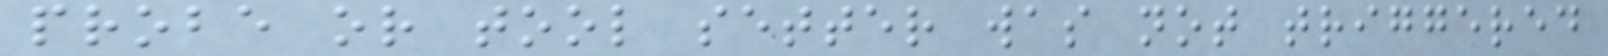probe or tool setter was not triggered
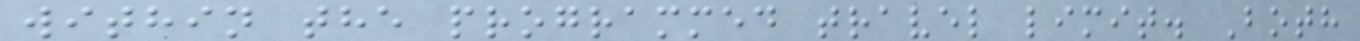within the programmed travel limit. Both
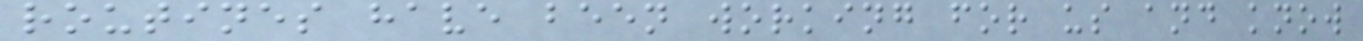routines have been working for us and know
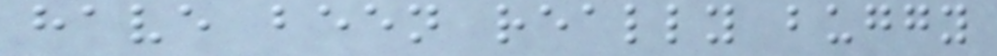have been really buggy
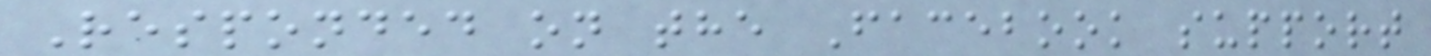Responded on the Facebook support
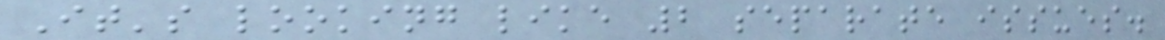It's looking like 2 separate issues.
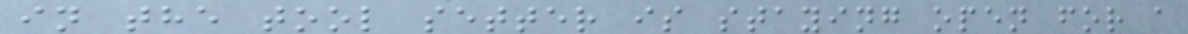in the tool setter is staying open for a
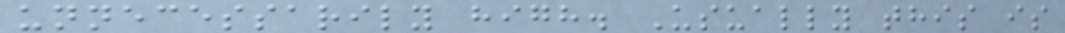unnecessarily high. Usually this is
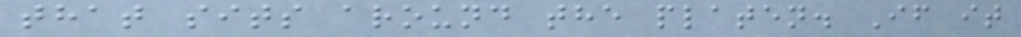that sits around the platen. If it
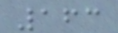163
